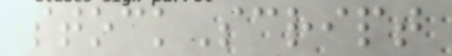stockScript
